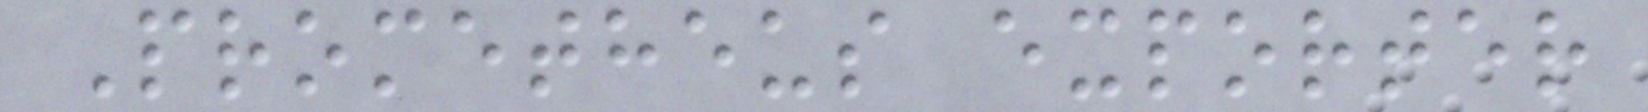Prometheus exporter
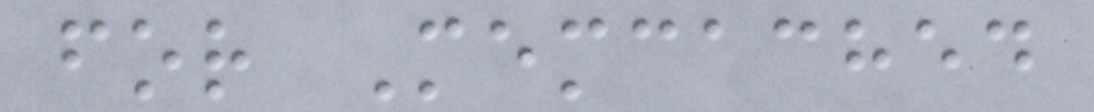for Memcached
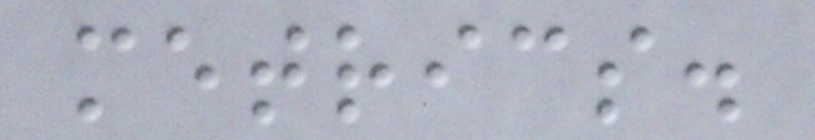metrics.
